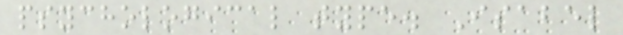psychological type. Isabel
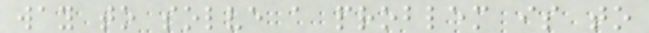way to solve a problem is to
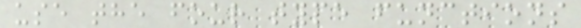use the four type functions
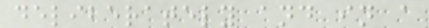deliberately and in a
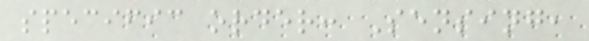specific order: Sensing,
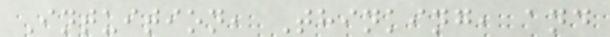Intuition, Thinking, and
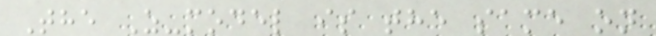The Z-model is the same on
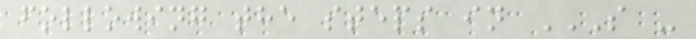following the steps in S -
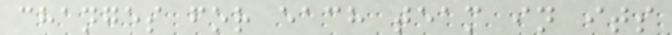changes for each team in its
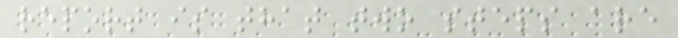report is that two steps are
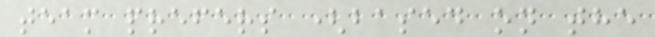team prefers (based on the
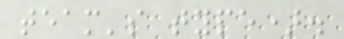team's type).
